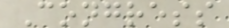Congress
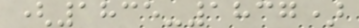(1835-1837)
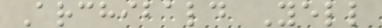Archibald Yell
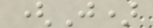(J)
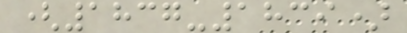(1837-1839)
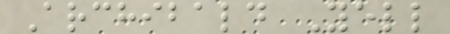Archibald Yell
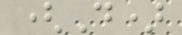(D)
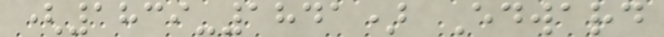(1839-1841) Edward
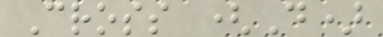Cross (D)
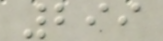299
